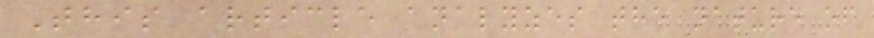This article analyzes the nature of
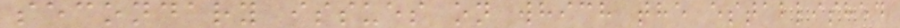secondary issues on which the established
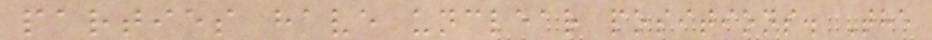parties have unclear positions. The
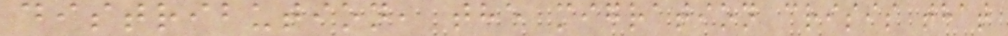distribution, the migration crisis that
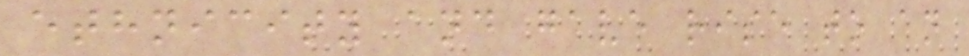ethnicity and gave rise to an
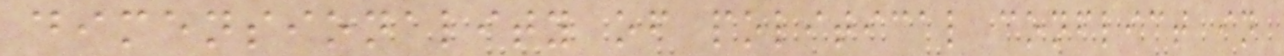dimensionality of political conflict in
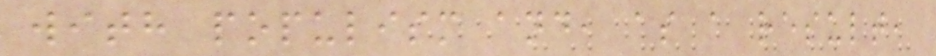with populism and, as a result,
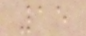15
